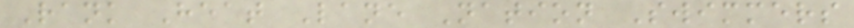Rank Heat Lane Nation Swimmers
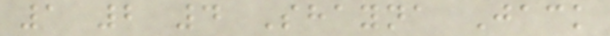1 2 4 Shayna Jack
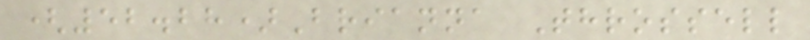(52.28)Brianna Throssell
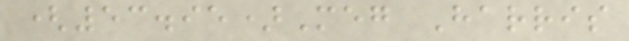(53.95)Meg Harris
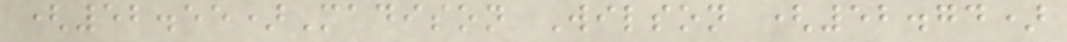(52.55)Madison Wilson (52.74)
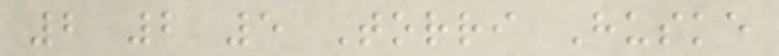2 2 5 Torri Huske
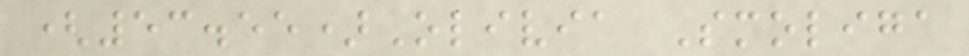(53.55)Olivia Smoliga
